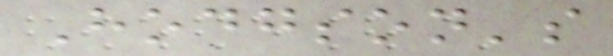Hodgson's
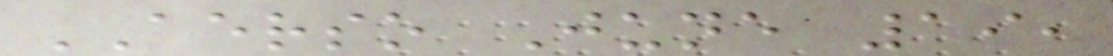AERSO June 19,
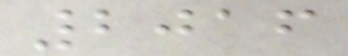2016
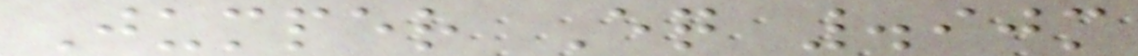Jumper Eq .90m
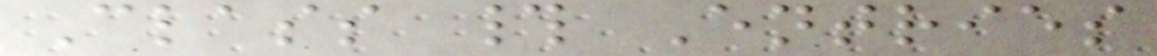Class # Entries
